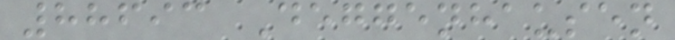88693 Deggenhausen
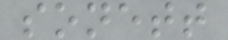sonett
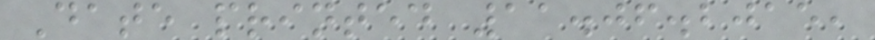Date printed 11.06.2015,
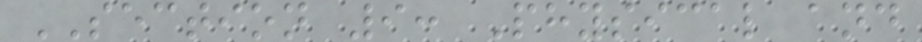SECTION 9: Physical and
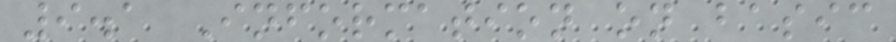9.1 Information on basic
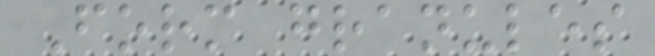Form granules
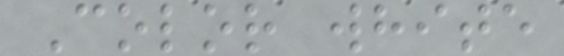Color white
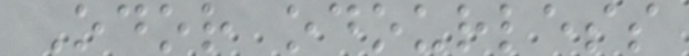Odor odourless
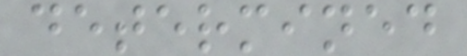determined
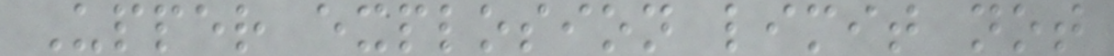Upper explosion limit not
